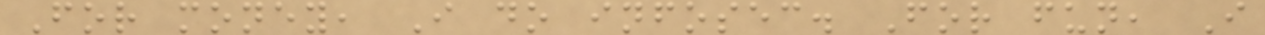For money, I do infosec. For fun, I
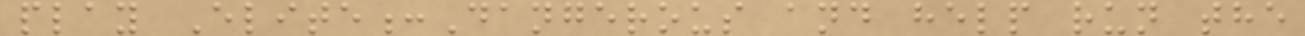play Elite:Dangerous and help run the
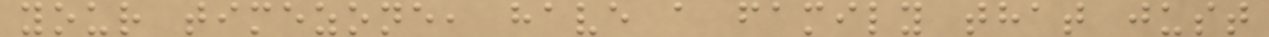your timezone, have a family that just
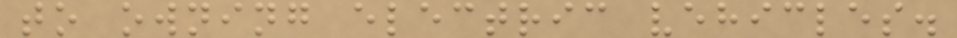to owning electric vehicles.
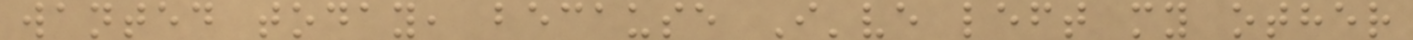wanted today, because I've left my other
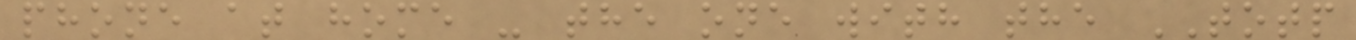phone at home - the one with the TOTP
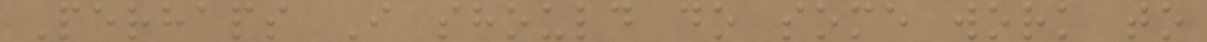Perhaps I should do some work to
